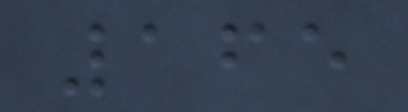165
